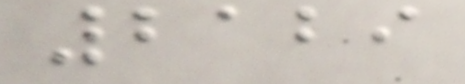2129
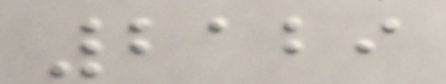2129
